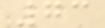73
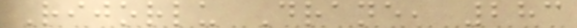Rijorlu Drane, 283
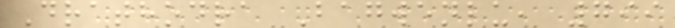Drathodra Bagwenlu, 799
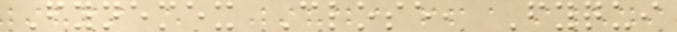Fynemex Close, Fyqui
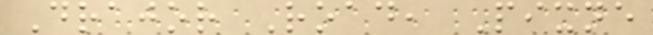Drajor Road, Pixne
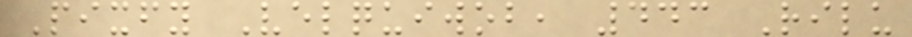Pixfy Velquiwob, 443 Rilu
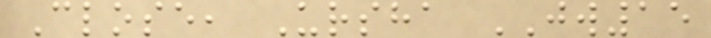Close, Ursha JW15
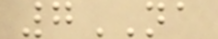7NA
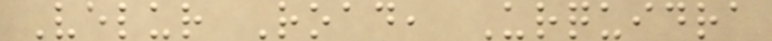Velur Road, Urquidra
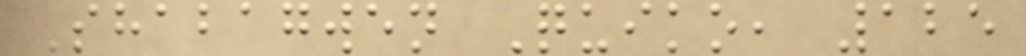Shabagwen Quiko, 125
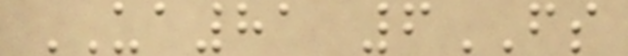UA81 6FS
